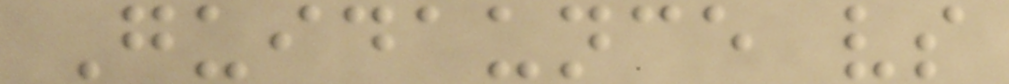Guidaunce vs
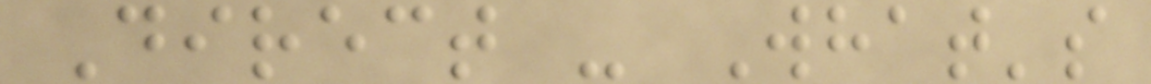Direct - What's
